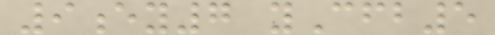9ey7 yCfb5
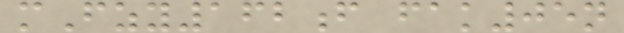mFzy162f fak05n
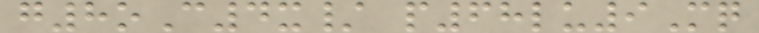g8oC4x/ p68lu9Mq
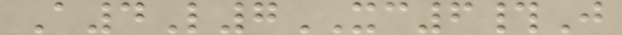A4L7XC6#J
